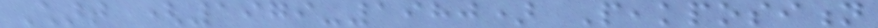Chart (1979-1980) Peakposition
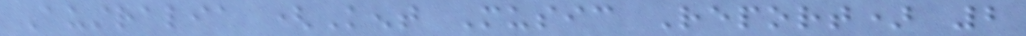Australia (Kent Music Report) 2
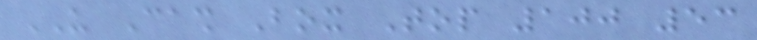US Cash Box Top 100 53
